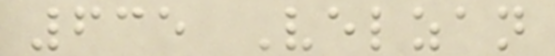635 Velzan
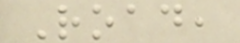Road,
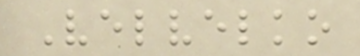Velvelko
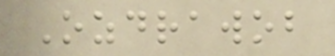Ozdrawob
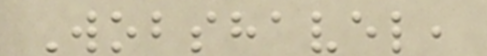Wobshavel,
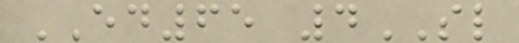ED65 4SL
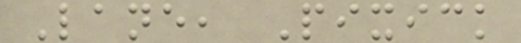Lane, Pixick
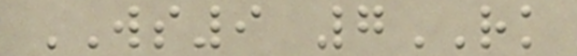WS9 7RK
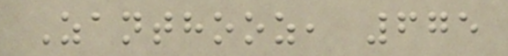Zanthooz, 675
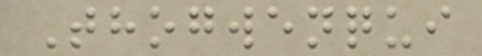Thogwenqui
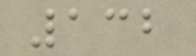132
